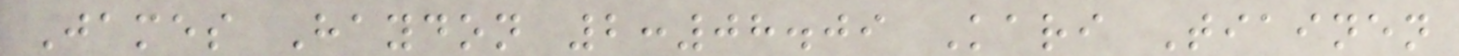James Haydon 2:08.09 Kari Tiainen
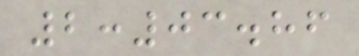2:03.86
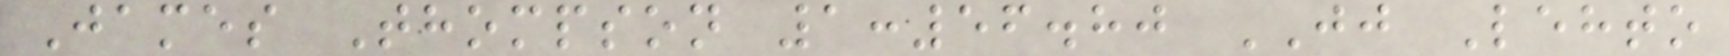James Thompson 1:56.80 JJ Lehto
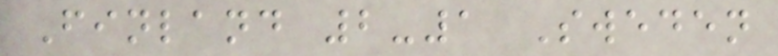Finland 2-1 Sweden
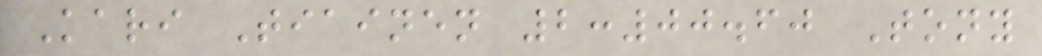Kari Tiainen 2:00.60 Tony
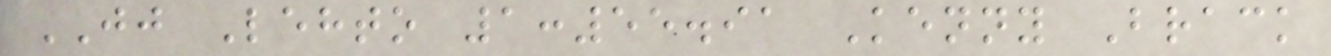JJ Lehto 1:55.91 Kenny Brack
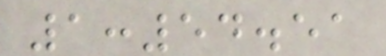1:54.51
